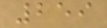259
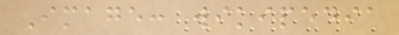Image: wikipedia
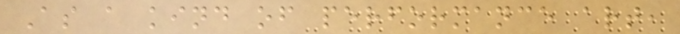As a kind of performance art,
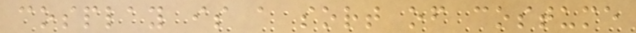cosplay is a sort of costume
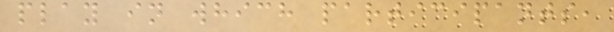play in which participants,
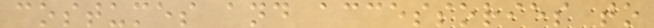costumes and accessories to
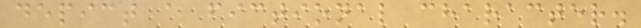depict a fictional character.
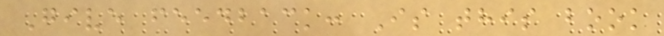Give feedback: Is this book
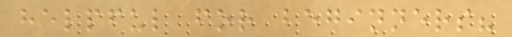helpful for beginners?
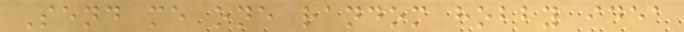Send me one random hobby idea
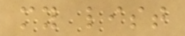my list
